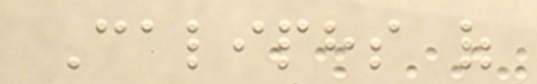Caliphs of
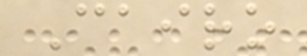Cairo
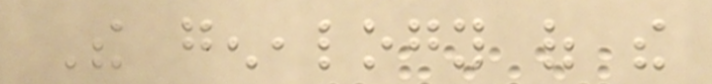The genealogy of the
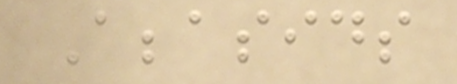Abbasids
